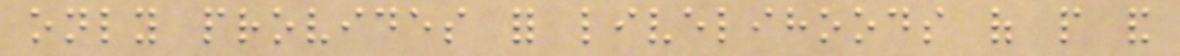only provides for livelihoods of people and
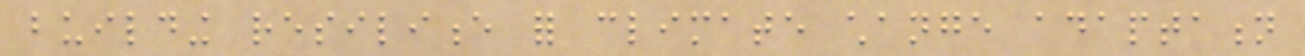building resilience for climate change adaptation
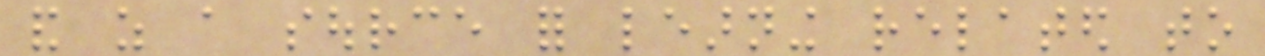and as a source for learning related to
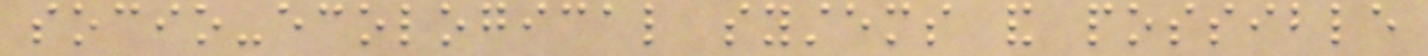socio-ecological systems and possible
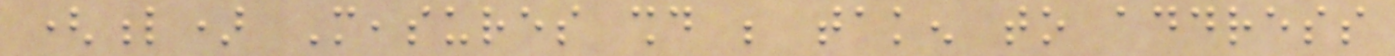(l) Measures should be taken to address
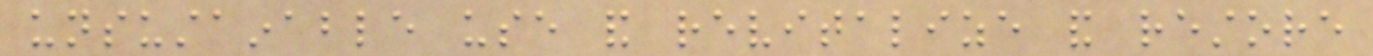unsustainable use and revitalize and restore
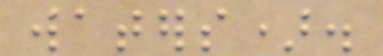waters).
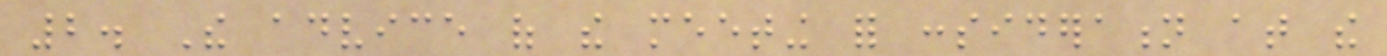2. The advice of the meeting for consideration at the
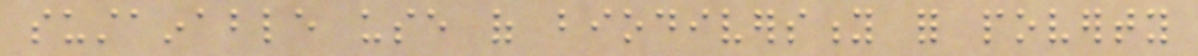sustainable use of biodiversity for poverty
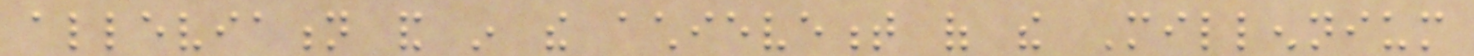alleviation and in the achievement of the Millennium
